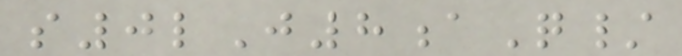s0lJ8aQ/
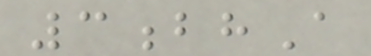3bhA
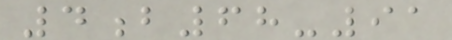4b68-91
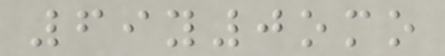69y0omo
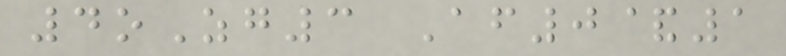4oZg3 Af0&1
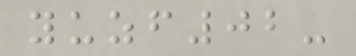yuzf02-
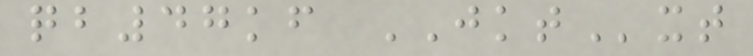qb47kf JKTxt
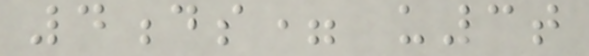4ds= u3t
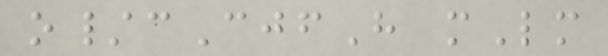o/cCjfH mLm
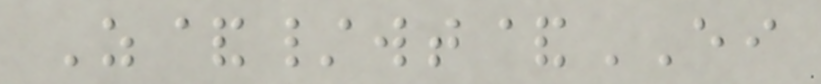Z&/wt&EI
